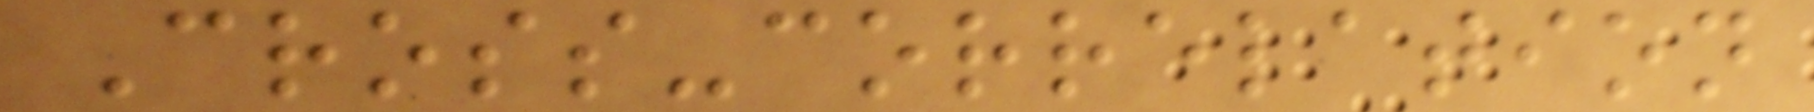Cross-correlation
